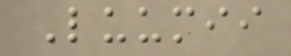Luumii
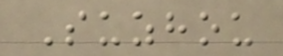Suzhou
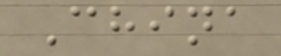China
